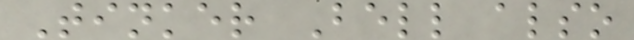Tinker Bell also
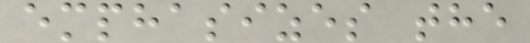emphasizes the
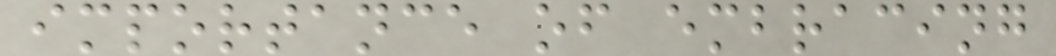importance of embracing
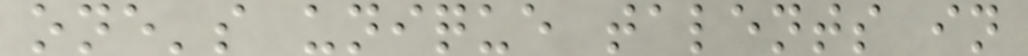one's unique talents in
